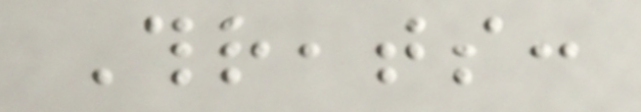Threats:
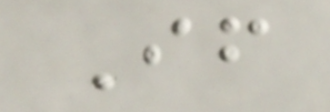If
